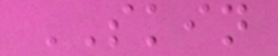SKIN
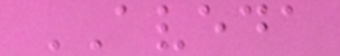AVEDA
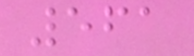561
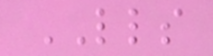LLS
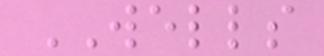WELLS
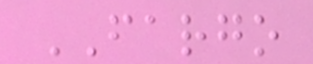FARGO
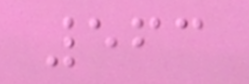563
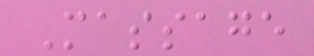Massage
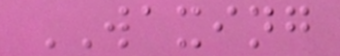WAXING
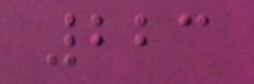223
